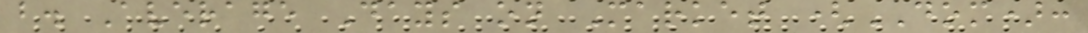b. Average Days on Market (DOM):
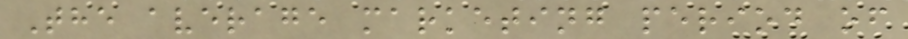The average marketing period of
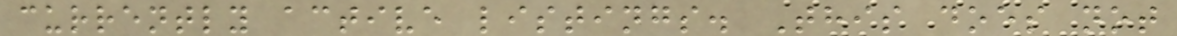currently active listings. This does not
